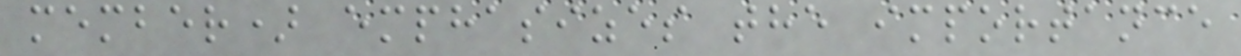member) emphasizes the importance
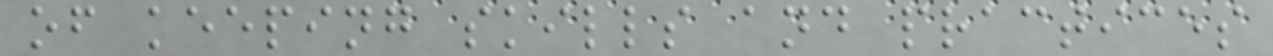of keeping skills and practices
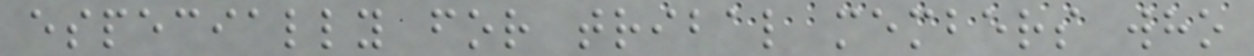especially for tribal members who
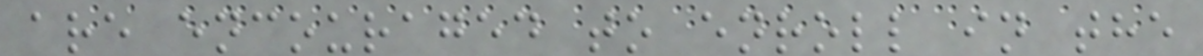are encouraged to enroll in the
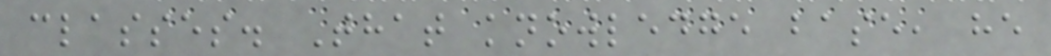classes. That knowledge base, he
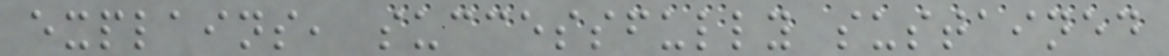explains, successfully sustained
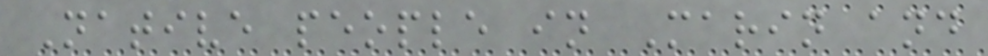Native people in Marin and
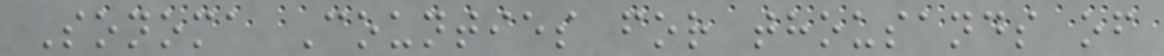Sonoma Counties for thousands of
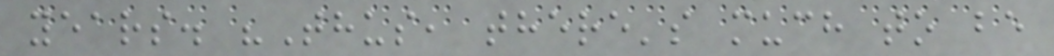years. "Thus, there's much to be
